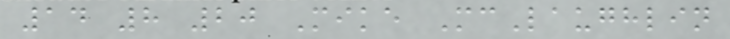14 8 20 Mike McLaughlin
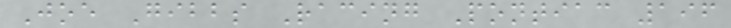Joe Gibbs Racing Pontiac 196
